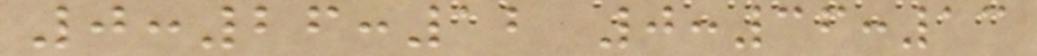0:26:12 0:36:13
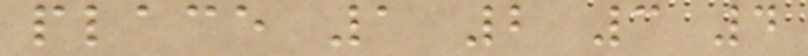place 1 2 3 4
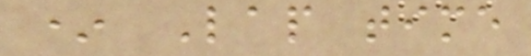* Lap time
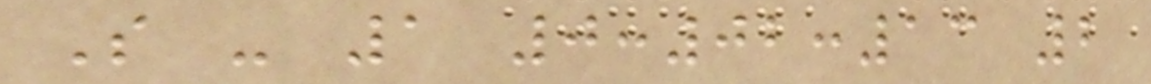S - 1 0:02:13 2
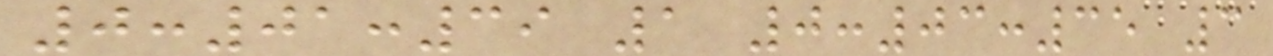0:01:39 1 0:03:35 3
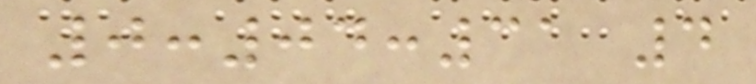0:04:31 4
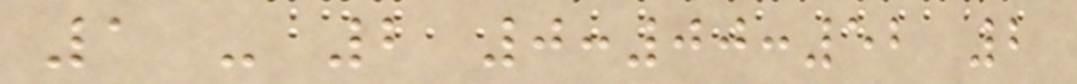1 - 2 0:00:52 2
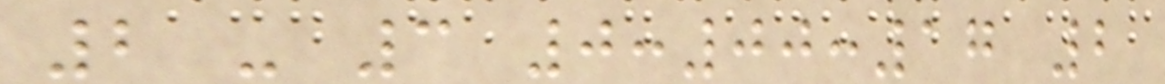2 - 3 0:00:17 2
